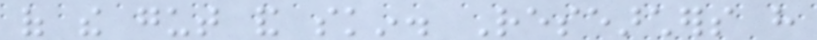of the gut and skin. Researchers have
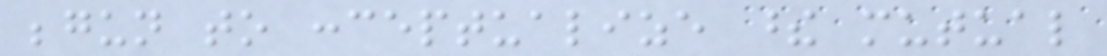begun to conceptualize these mutual
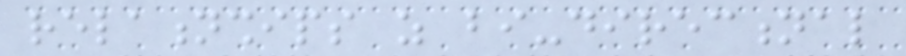relationships as bi-directional
